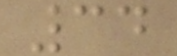34
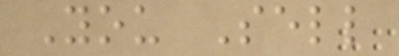You Sell
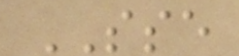SSE
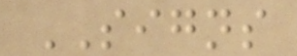SIGNS
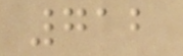712
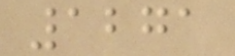1271
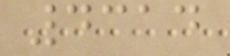4314
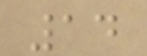14
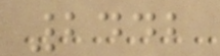2442
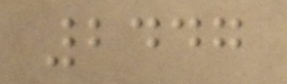2447
